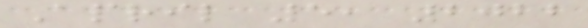April 5, 2022
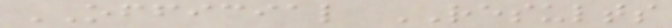OFFICIAL RESULTS
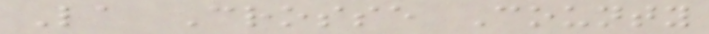La Crosse County
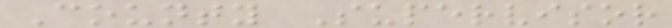County Supervisor
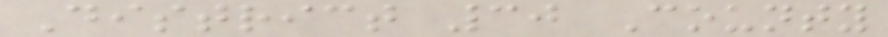District 30 County
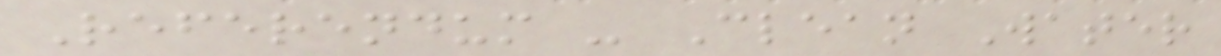Referendum - Clean Water
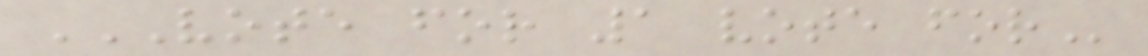VOTE FOR 1 VOTE FOR
